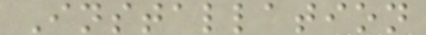Installation
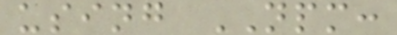using NPM:
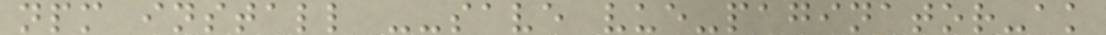npm install --save vue-paginator-ak
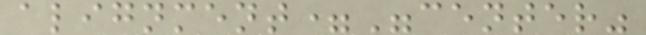alignment="center"
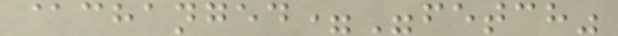@changed="fetch"
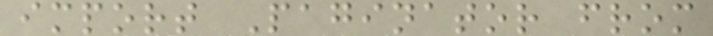import Paginator from
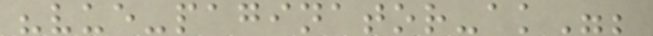"vue-paginator-ak";
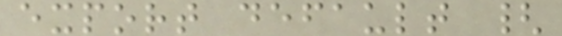export default {
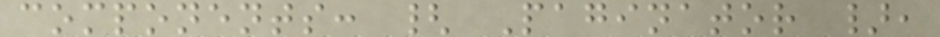components: { Paginator },
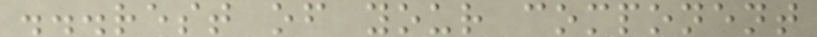...rest of your component
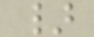}
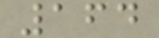164
